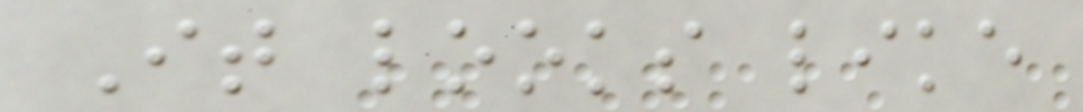It looks like
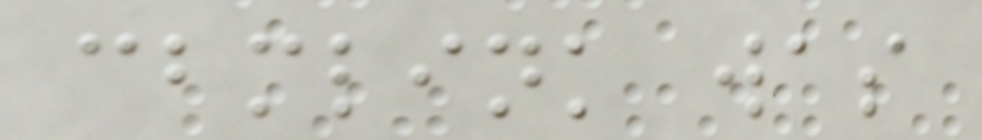cbmlink was
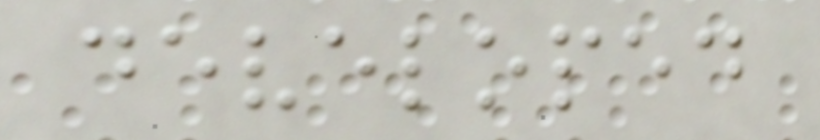developed
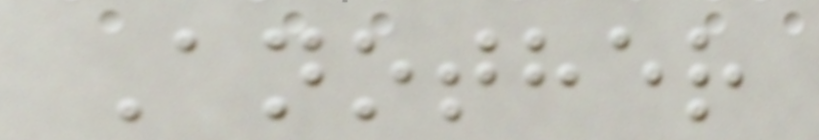Another
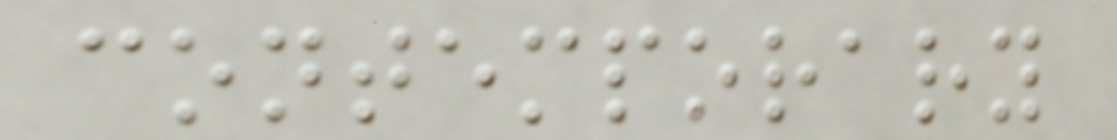contemporary
